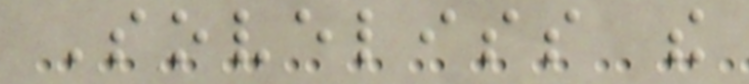Soveliss the
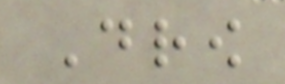Drow
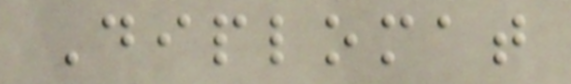Diplomat
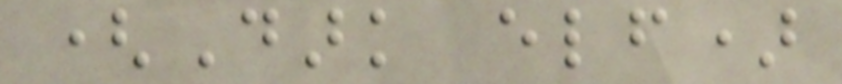(Dark elf)
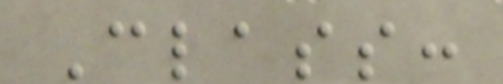Class:
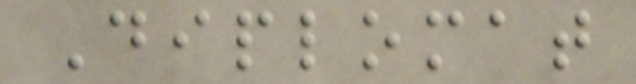Diplomat
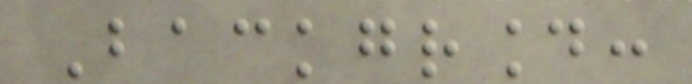Background:
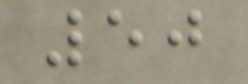50
